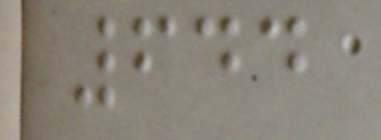644
